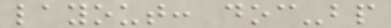layout: doc-bp
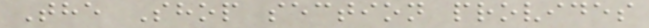The Shop section provides
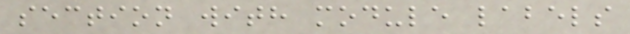section with module labels
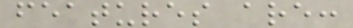features are:
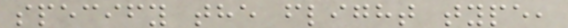specify the flight type,
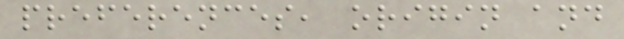preferences, origin and
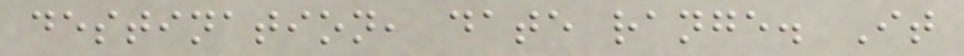destination, date range. It
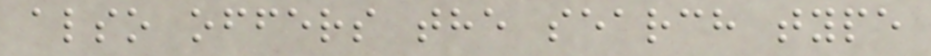also offers the search type
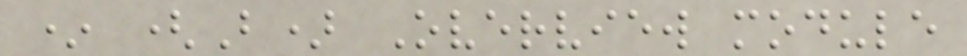* (B) Overview module
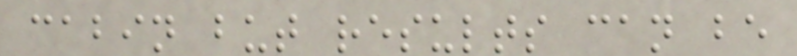cabin but results can be
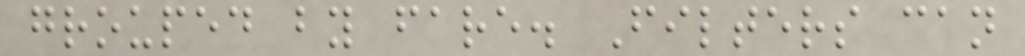grouped by fare. Filters can
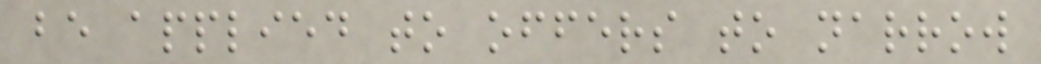be applied to offers to narrow
